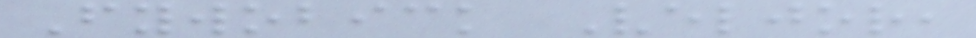Fywobick Veljor,
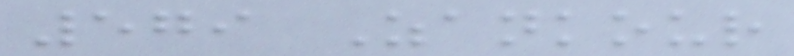579 Zankour
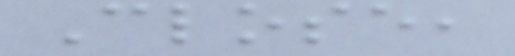Close,
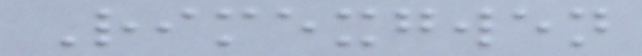Rimexgwen
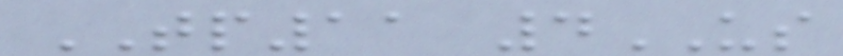TP11 4US
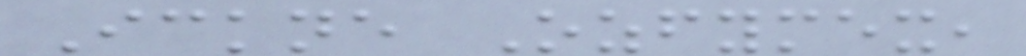Ickne Ozfymex,
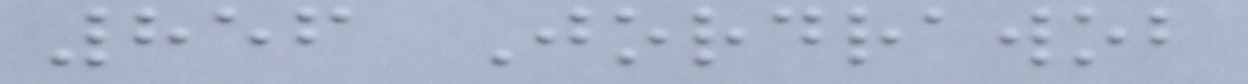856 Jordrawob
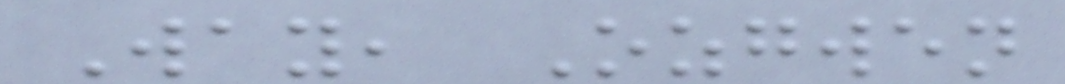Way, Ozgwen
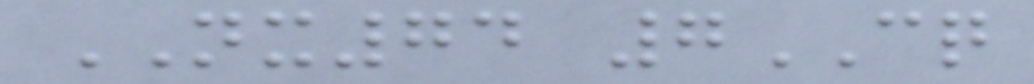NX74 7CQ
